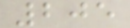205
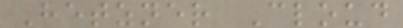Hetzner Cloud
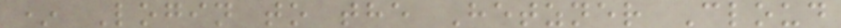* Login to the Hetzner Cloud
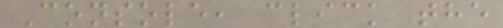Console, click the
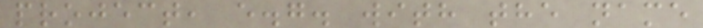project, e.g. with the name
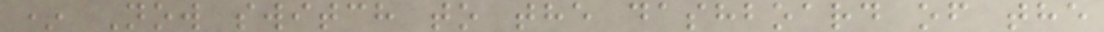* Now switch to the dashboard of the
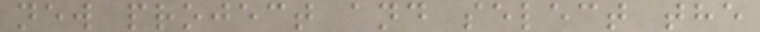new project and select the
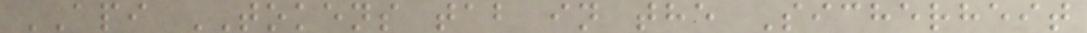API TOKENS tab in the Sicherheit
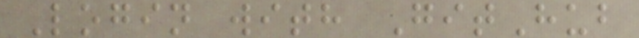Login with GitHub
